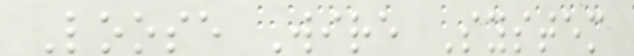Loose Wire System
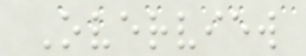Overview
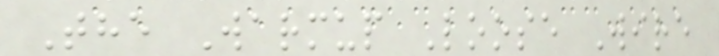The Warmup Loose Wire
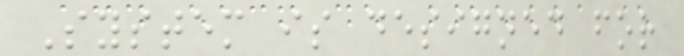System is designed for
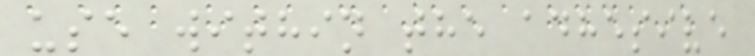use within the adhesive
